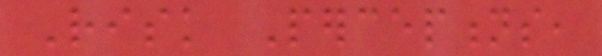Risk Perceptions,
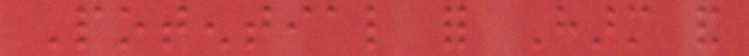Potential for Harm and
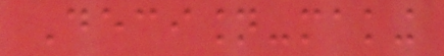Decision-making
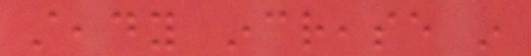steady increase in
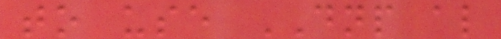to use DNP also
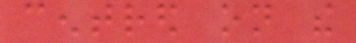centred on the
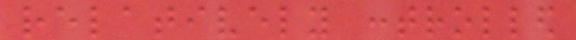relatively controlled
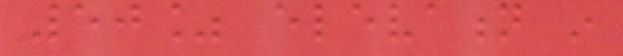50% elevation in
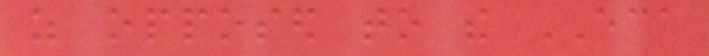as opposed to the ECA
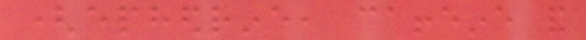(ephedrine, caffeine and
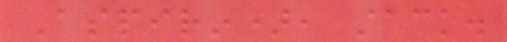Aspirin), stack.
